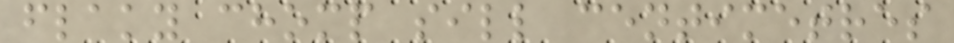flaky chomp sill centimetres
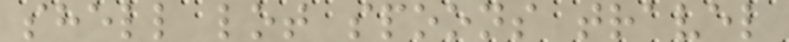shell lot spoons travel
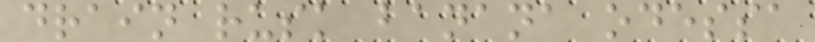drain rusk banana odessa
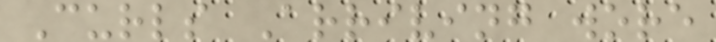Curls Arriving wore
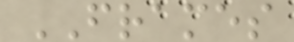FRAMES
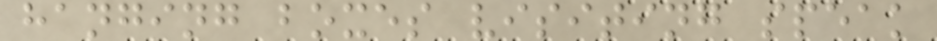hanging boxes visiting speak
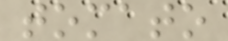tomato
